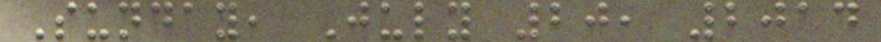Sunday, July 20, 2014
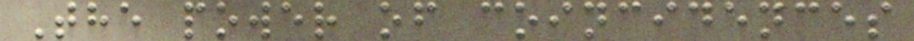The power of coincidences
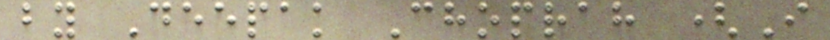by Deepak Choprah (I
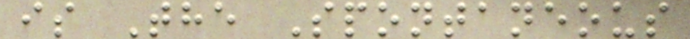is The Spontaneous
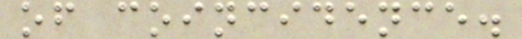of coincidence.
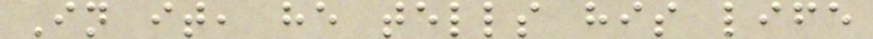In it, he tells his life
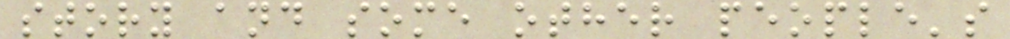story and some other people's
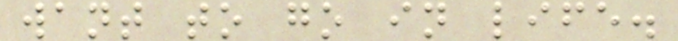want to go in life.
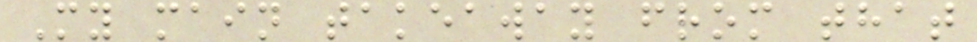My main takeaway from that
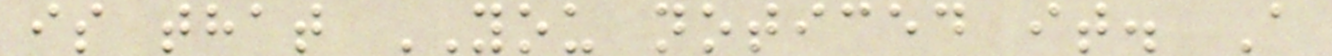is that YOU noticed it. A
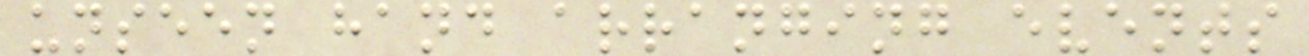unseen hand arranging events
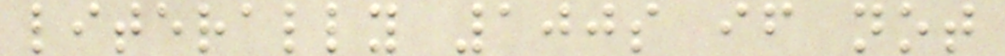literally 100s if not
